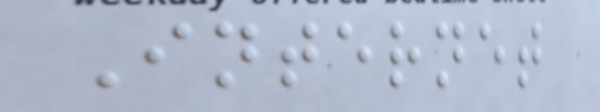Internet
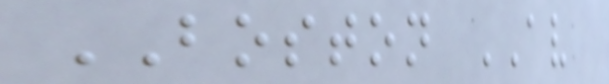BOSTON AV
